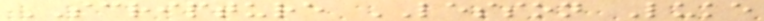SCRIPTURE LESSON Luke
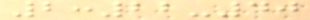2:22-40
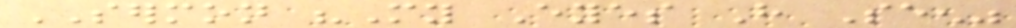SERMON "My Eyes Have Seen"
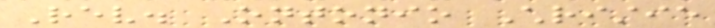Rev. Ontonio Christie
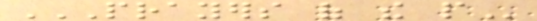PRAYERS OF THE PEOPLE
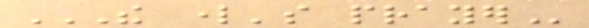THE LORD'S PRAYER
